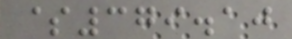$379.10
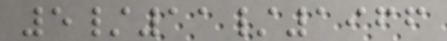5/11/1966
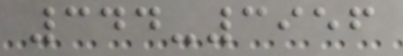344-3956
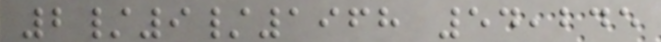2/9/1968 54,245
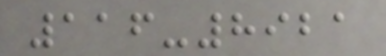116-8921
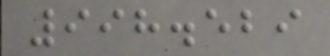998.529
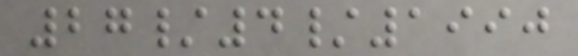27/4/1990
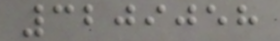3209058
